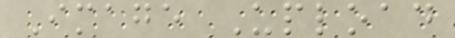Image Upload
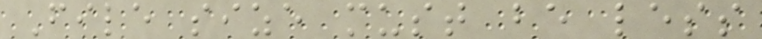File size must be less
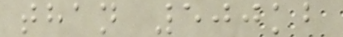than 500kb
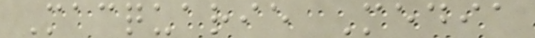Macquarie Media
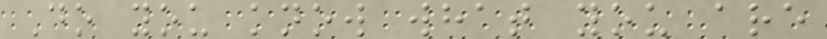Do you know what you are
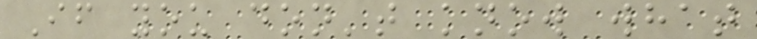If you don't know what
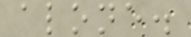alone.
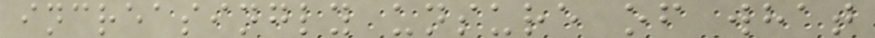increasingly unsure of what
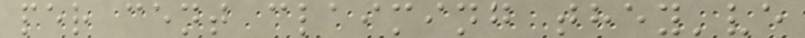per cent claiming they've
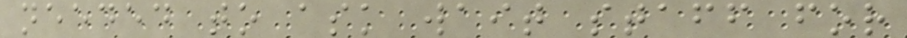needed to ask wait staff for
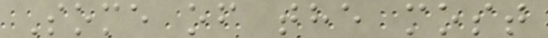Some of the most
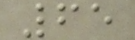65
